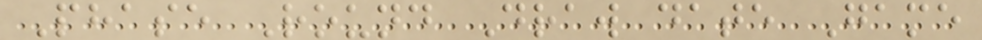Phase Round Draw date Game
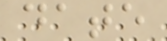date
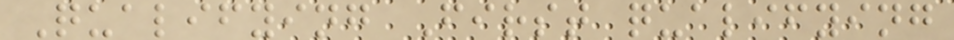Qualifying First qualifying
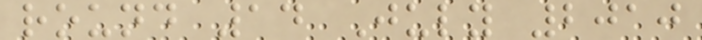round 14 July 2010
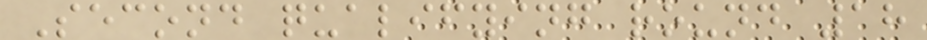Second qualifying round 18
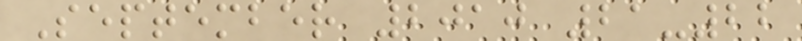September 2010 21-22
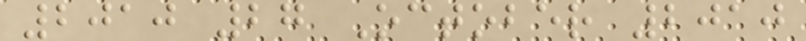2010 27 October 2010
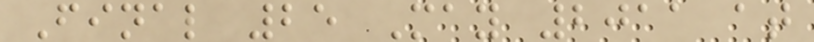Final 25 May 2011 at
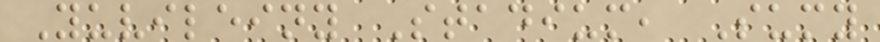Yuvileiny Stadium, Sumy
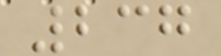237
